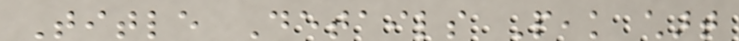Title Details Peak chart
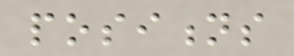positions
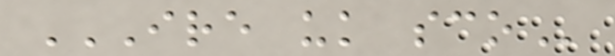IRE UK SCO
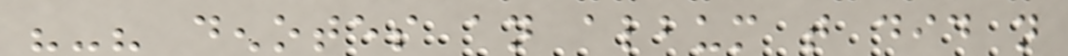"-" denotes an album that did not
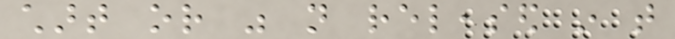chart or was not released in that
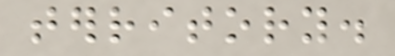territory.
